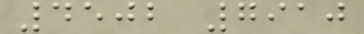4502 7910
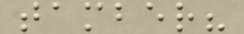tamber?
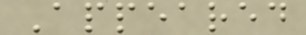Appeared
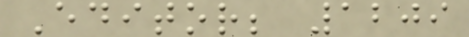Editor; 1209
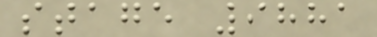stage 9881
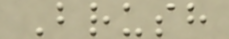Brush
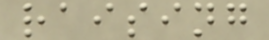raising
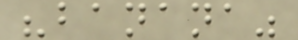"banana"
